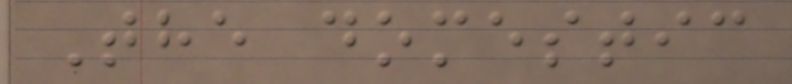The domestic
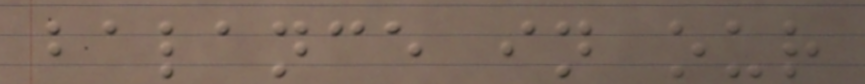balance in our
